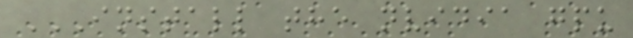INSTALL THE NVIDIA GPU
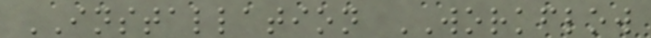INSTALLATION WORKFLOW
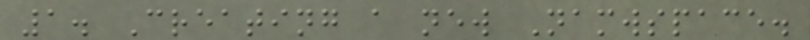1. Creating a new Namwspace.
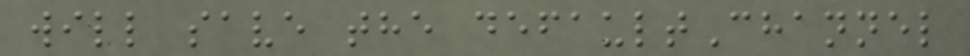will save the defaultChannel
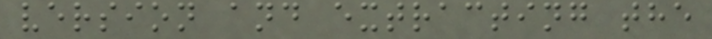version and extracting the
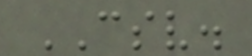CSV.
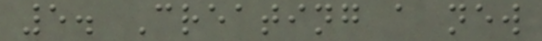5. Creating a new
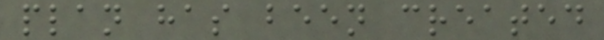plan has been created
